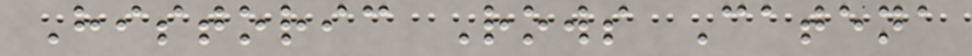Historic Rows Catena
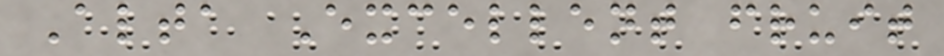Alta Excellent fruit
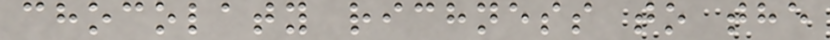chocolaty richness to the
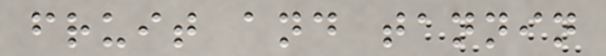fruit and tannin
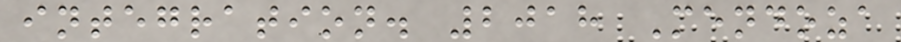integration. 2018 Mendoza
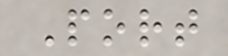Port
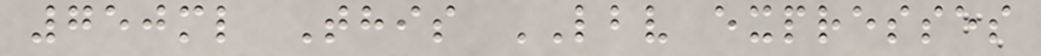750ml This LBV expresses
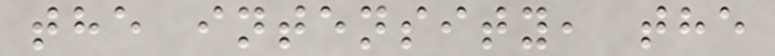the intensity, the
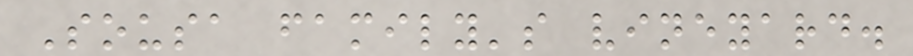Sousa family's vineyard.
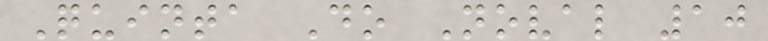Quinta Do Noval 10
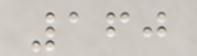160
